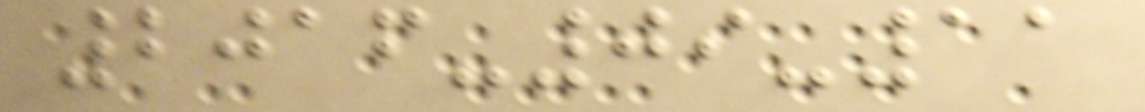2016-09-11
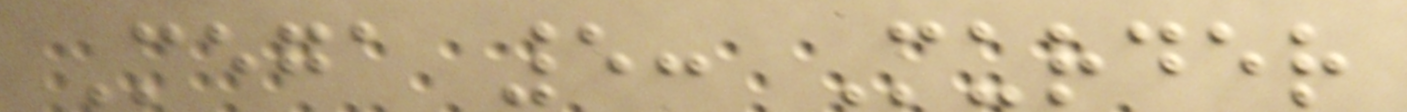Mega 5: Murder
